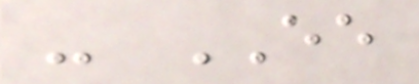- EE
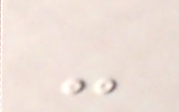-
